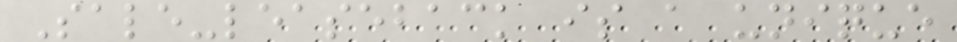Sale-leaseback is a unique
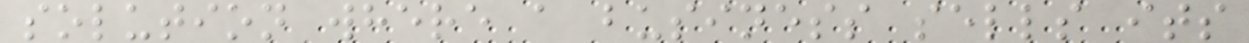solution where a business sells its
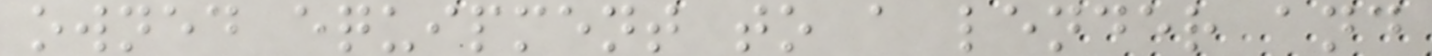owned equipment to a lender and
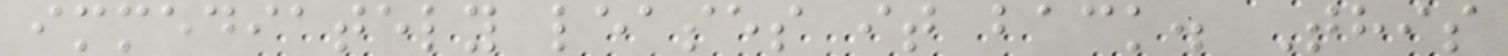immediately leases it back. This
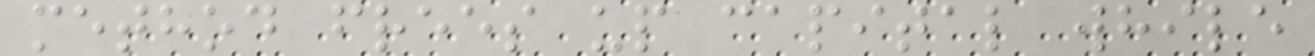method frees up capital while
